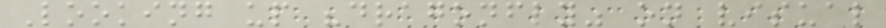Looking up "dragonfly" on visual
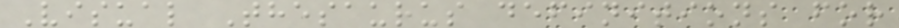Visual Thesaurus definitions for
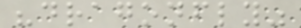"dragonfly"
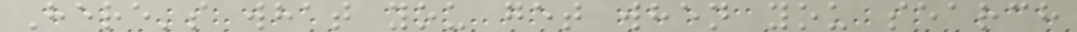Here's what you get when you search
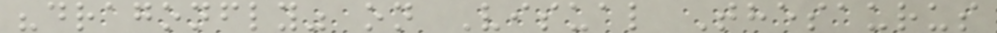"dragonfly" on Visual Thesaurus
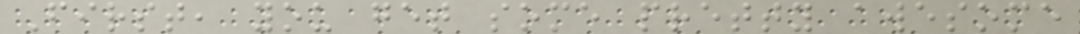First, you get some pretty awesome
